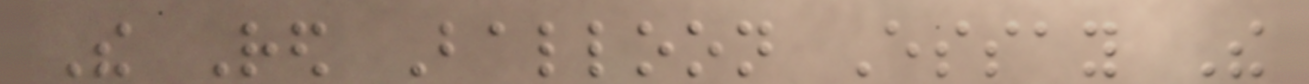The Red Balloon Essay The
